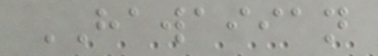HAWAIIAN
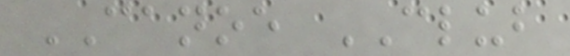CANOE CLUB
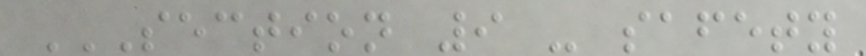SECTION 9 - SAFETY
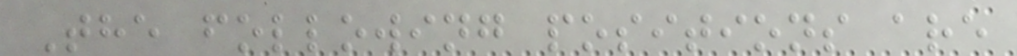The following positions are
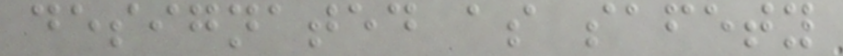designated as safety
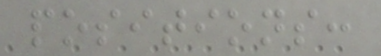positions:
